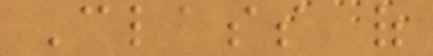Class of
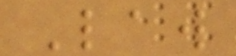Law
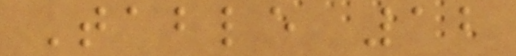Table 12
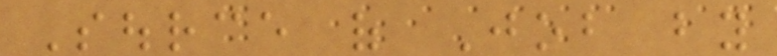Source of Job by
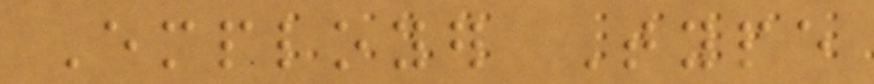Employer Type
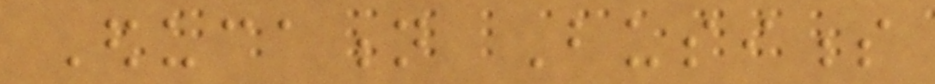Education Business
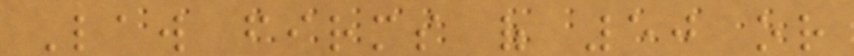Law firms of 50 or
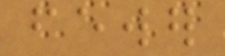fewer
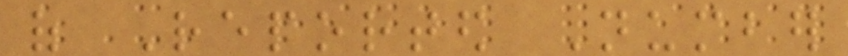of Reported Number
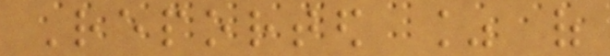Reported % of
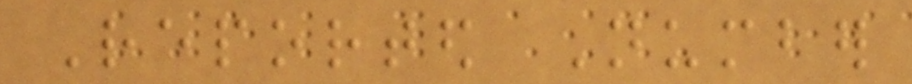Reported Number
